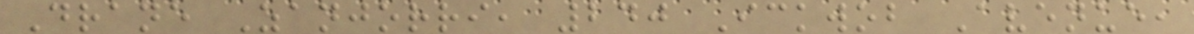Drane Zanjorri, 240 Ickwob Avenue,
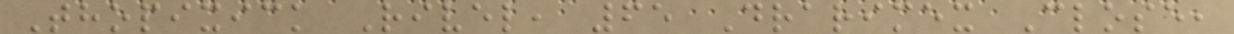Thopixick Rivel, 65 Drarimex Close,
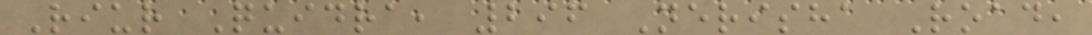Riur Quidra, 296 Nerisha Road,
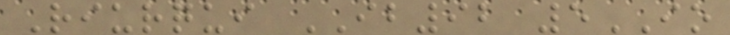Riurqui IB92 5IO
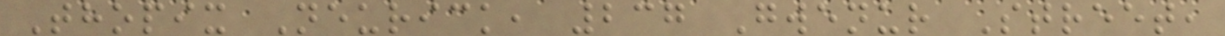Thopix Neurick, 237 Gwenur Street,
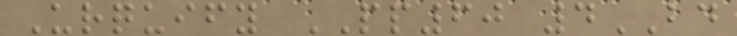Urquify PP60 4BD
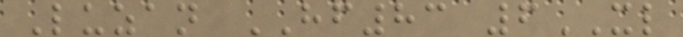Luzan HF83 6XL
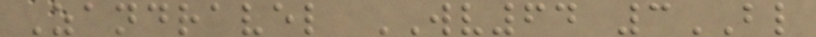Zandravel WV64 3BL
